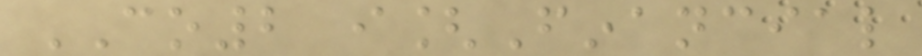CO2 i[Financial
